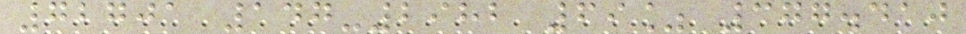72701 147-2982 69% 377.410
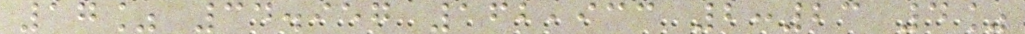17% 34.957 162,933 2:23 4%
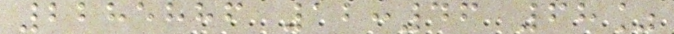2285886 12:46 68%
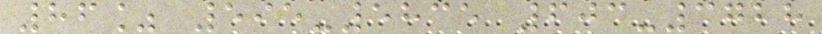86% 595-5835 603-3728
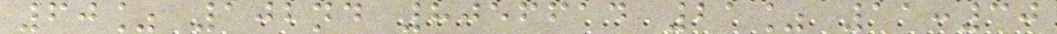60% 102nd 8056614 21% 11:30
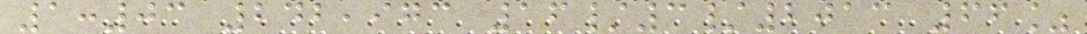1:03 242,973 16/3/2013 66%
